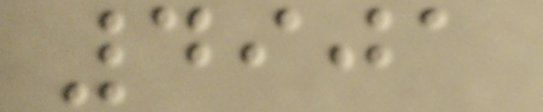4901
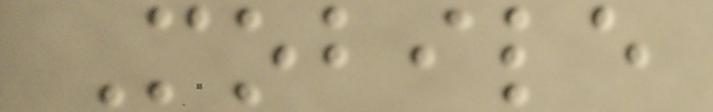Mobile
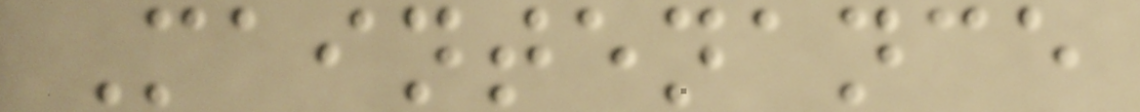Maintenance
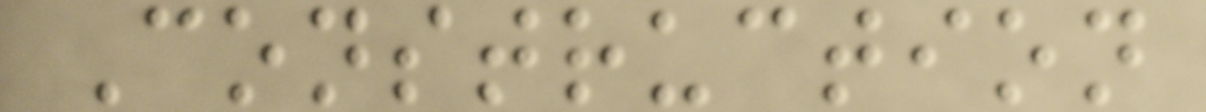Construction
